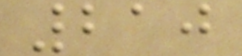210
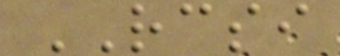RCSI
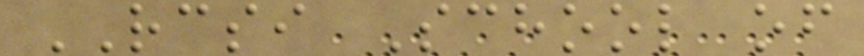RCSI School of
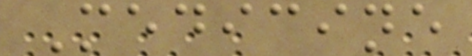Medicine
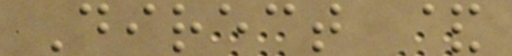Direct &
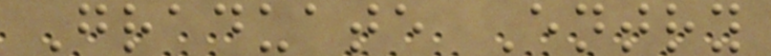Graduate Entry
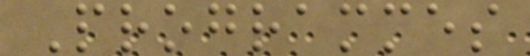Programmes
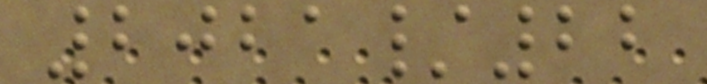2021/22
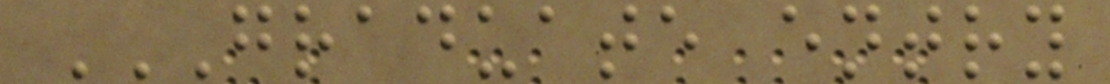GRADUATE ENTRY
